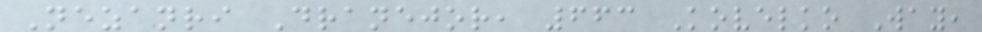Nezanri Dranejor, 663 Kovelko Way,
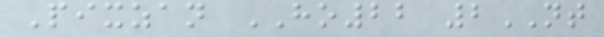Pixzan HO22 2NT
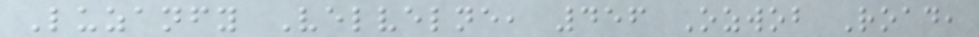Luzanfy Velvelne, 456 Ozwob Road,
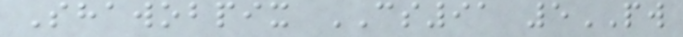Shawobpix CS91 5PW
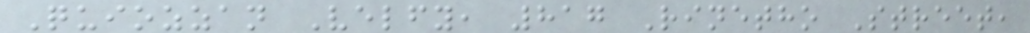Quiozzan Velfy, 817 Rinetho Street,
